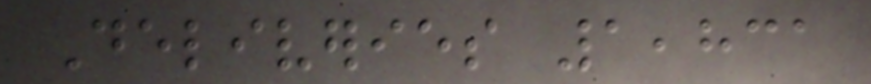Deliveries 1,831
